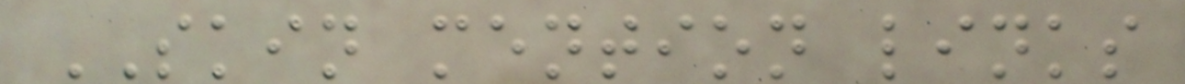SKIN mention links
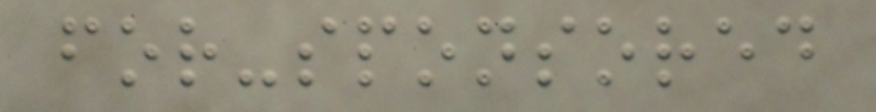for-sponsored
